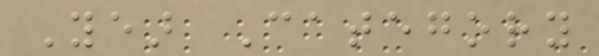Year Category
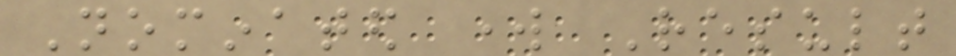Nominated work Result
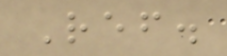Ref.
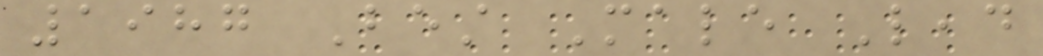1987 Best Male Lead
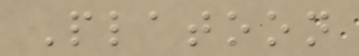Platoon
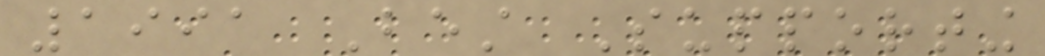1991 Best Supporting
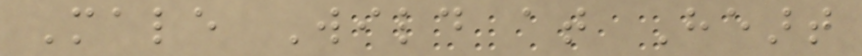Male Wild at Heart
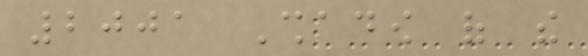2001 Shadow of the
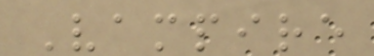Vampire
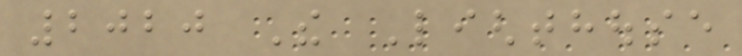2020 The Lighthouse
